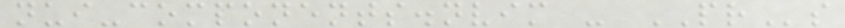nui-components.nvim - PRs
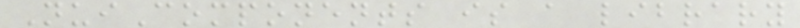NuiComponents is a library
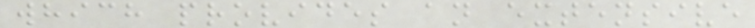which provides an extensive
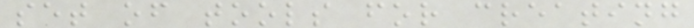set of tools for creating
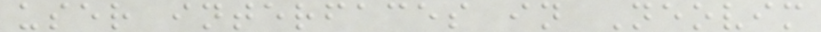user interfaces in Neovim
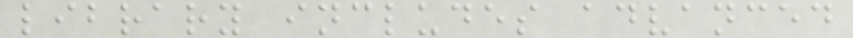library includes advanced
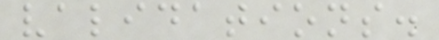validations.
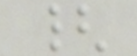{
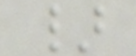}
